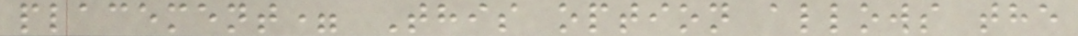placement= This option allows the
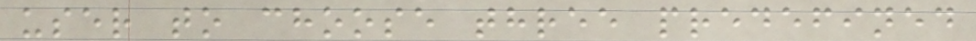user to choose three predefined
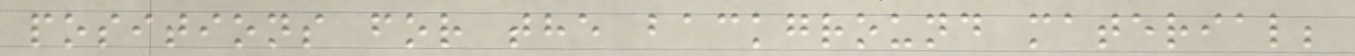positions for the background material;
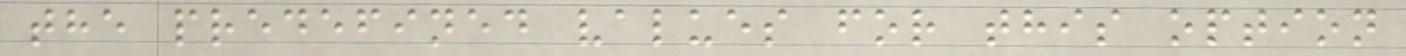the predefined values for this option
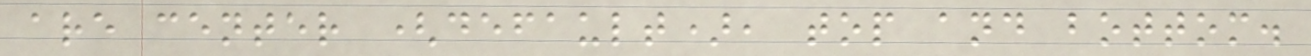are center (default), top and bottom.
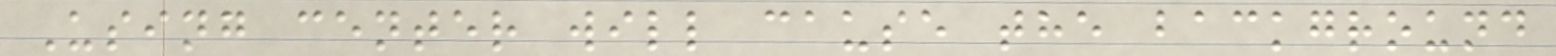Using center will cause the background
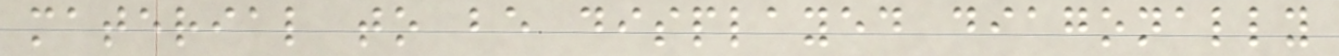material to be displayed diagonally
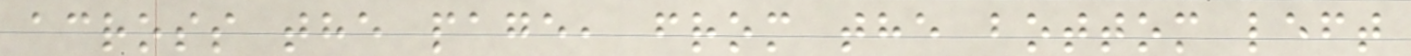across the page, from the bottom left
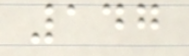147
